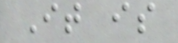It is
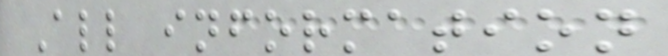All information
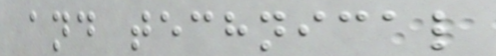and technical
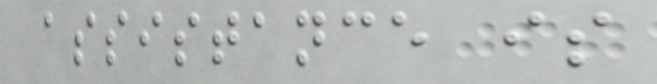assistance is
